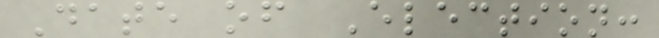Date of Election:
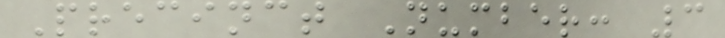Precinct Number: 3
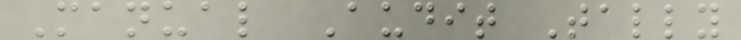Manual Audit Tally
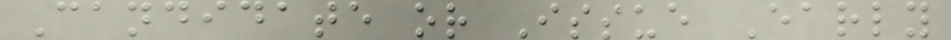Candidate or Issue Early
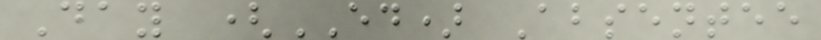Day (ED) Absentee
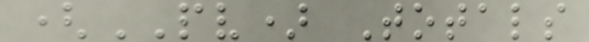(PV) Totals
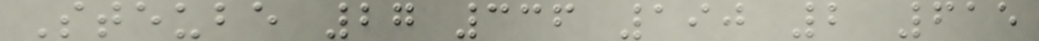Steube 27 336 190 2 615
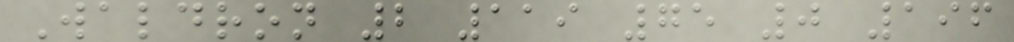Waldron 2 119 75 0 196
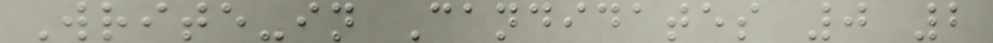Write-in Candidates 0 2
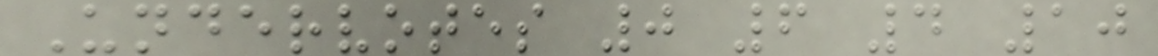Undervotes 0 6 4 10
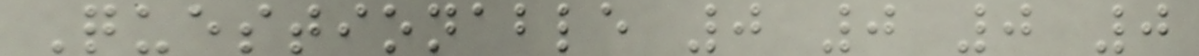Questionable 0 0 0 0
